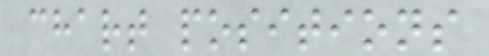chart positions
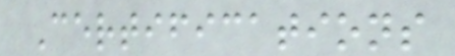Certifications
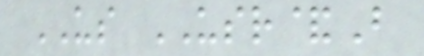US USR&B
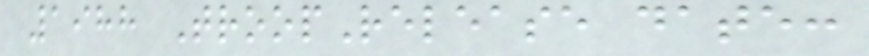1988 TroopRelease date:
